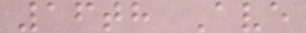16th Ave
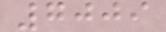7009
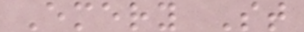Emery St
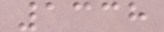1338
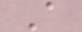A
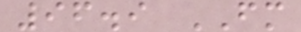96.9 FM
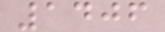1406
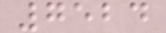7524
